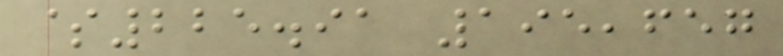$225.91 195,657
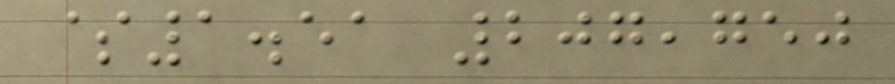$1.51 207,750
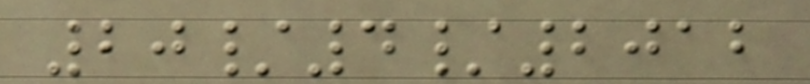20/4/2012
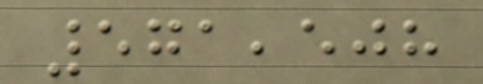571,508
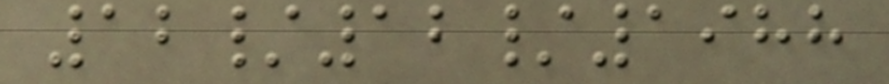12/12/1988
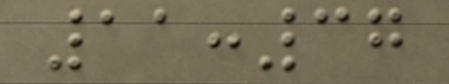11:37
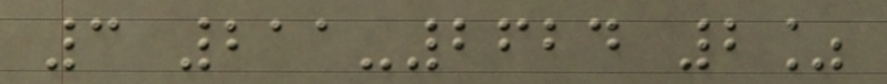3 211-2624 2%
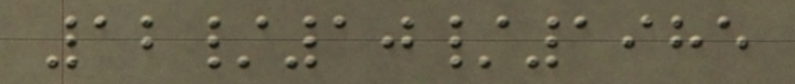12/10/1985
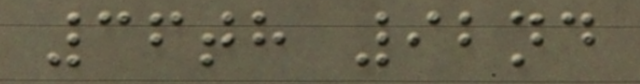36th 92nd
